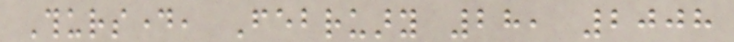Thursday, February 28, 2008
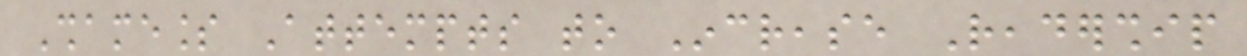Shameless Attempts to Increase Readership
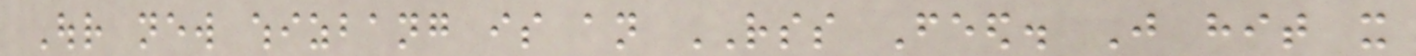Our new whizbang is an RSS Feed. Just hit it
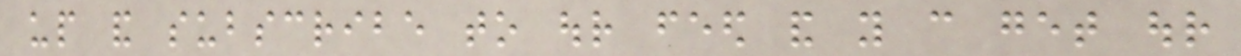up and subscribe to our feed and you can get our
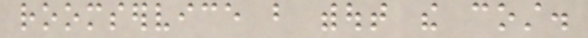roomservice but without the cost.
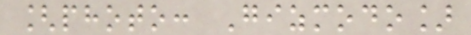[photo: Gizmodo]
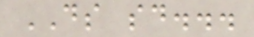DS said...
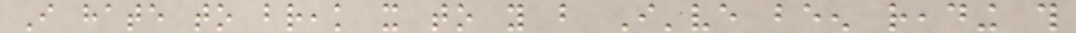I hate to break it to you but I've been reading this
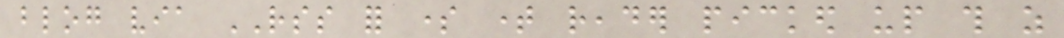blog via RSS for some time reader picked up this as
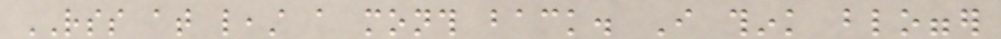RSS at least a month back. I think blogger
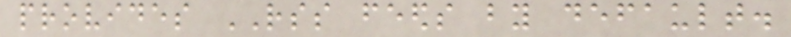provides RSS feeds by default.
